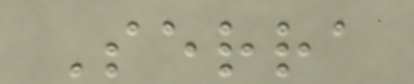Serra
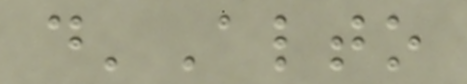d'Alto
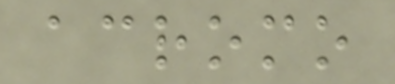acromo
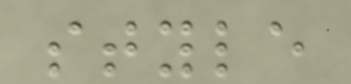style
